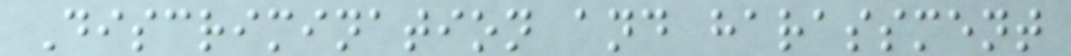Discrimination and harassment
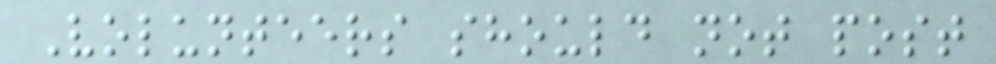Volunteers should not post
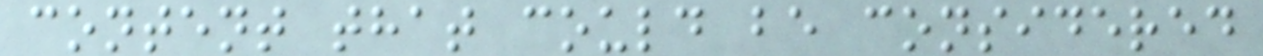content that could be considered
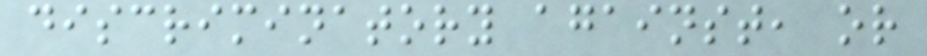discriminatory against, or
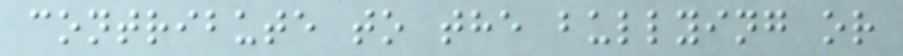contribute to the bullying or
